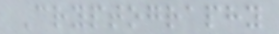Cryptography
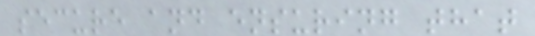secure and ensuring that
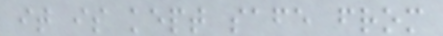it is kept safe from
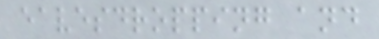eavesdropping and
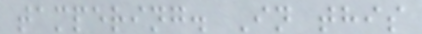tampering. In this
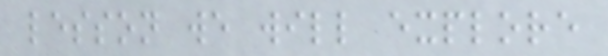lesson we will explore
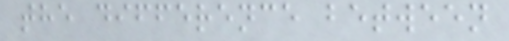the difference between
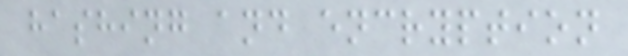hashing and encryption
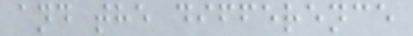and the difference
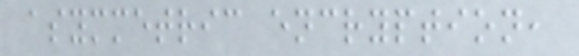asymmetric encryption,
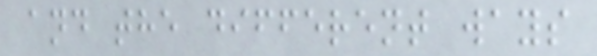and the different ways
